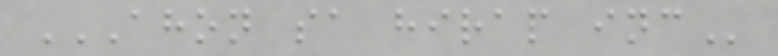AHON SA HIRAP INC
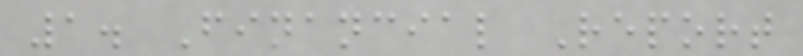1. Financial Report
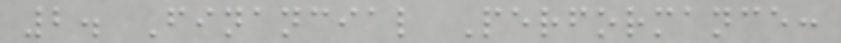2. Financial Performance:
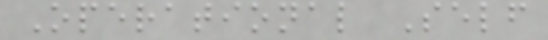Operational Self
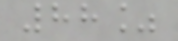88%
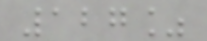127%
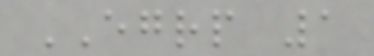EGRP 1
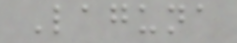Laguna
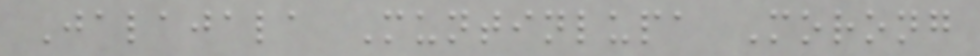Jalajala Muntinlupa Morong
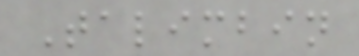Talimbin
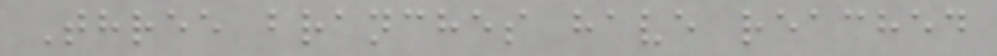Three branches have reached
